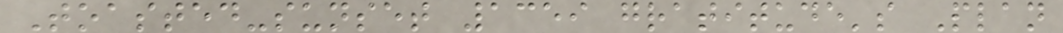Toasted-sunset 1359 gratitude's Plan
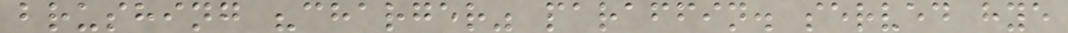brushing "charger" paraffin. served hye
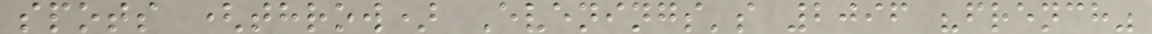spots (throw) Evenings's 2096 "french"
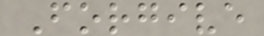Forgive
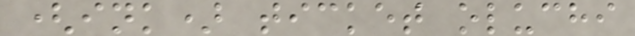(ink) ticket oluchi
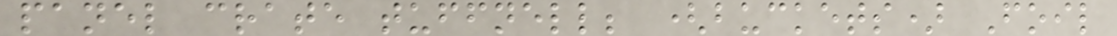panel crate tuffnell; (buckets) Foil
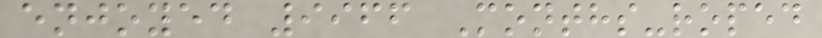enjoyed 9966 Months-roped
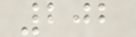202
